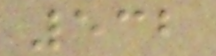532
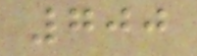700
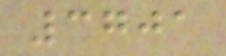3701
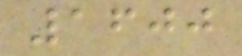1600
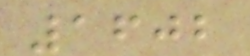1602
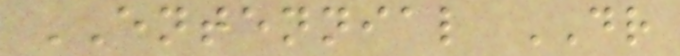ENTENNIAL DR
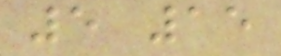5 15
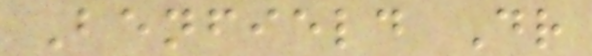Benfield Dr
